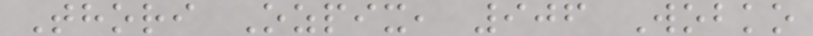Thori Ozpix, 906 Wobko
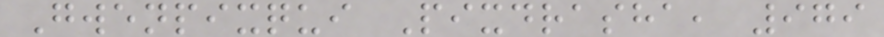Gwenpixqui Pixdrasha, 979
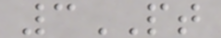3PT
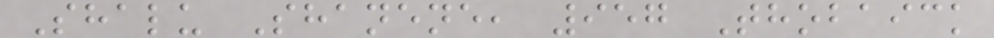Shalu Shanene, 957 Thobaick
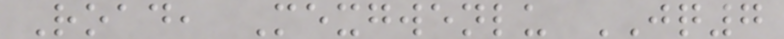Road, Mexgwenlu JQ7
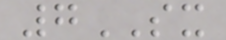7SX
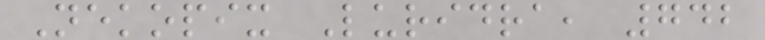Nekopix Luridra, 742
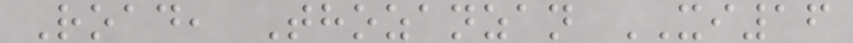Road, Thozanzan XI16
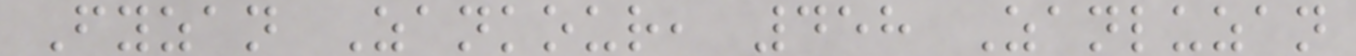Fyzan Zankour, 458 Zanluzan
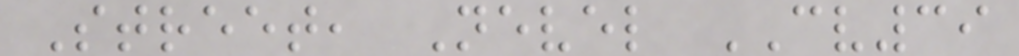Street, Nevel CV39
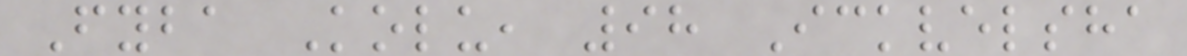Fyba Kolu, 98 Ickvelsha
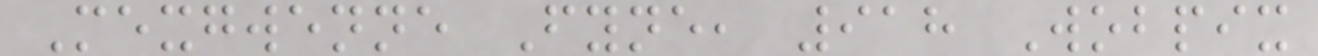Mexgwenne Fyne, 918 Wobpix
